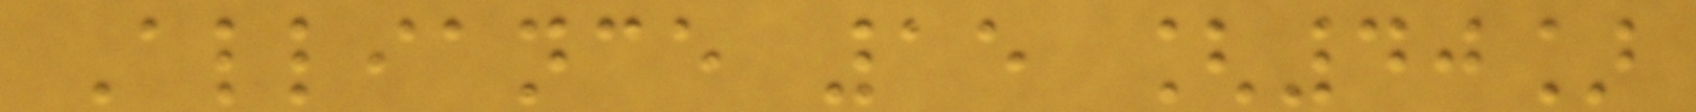Alliance 15 [40]
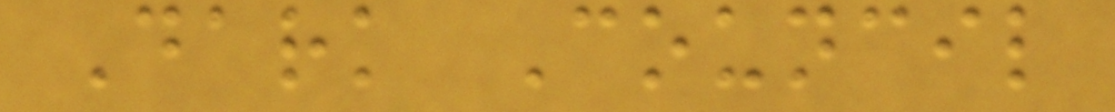Dark Council
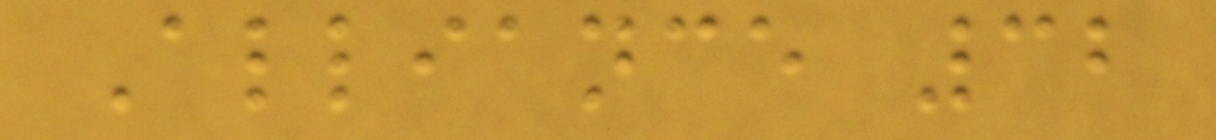Alliance 32
